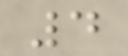4
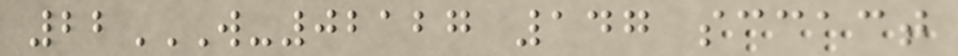22W-02127 147 SCCACT
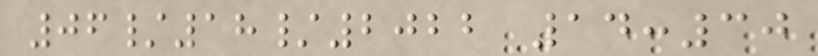06/18/2022 14:30
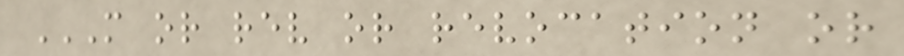M OR REV OR REVOCATION OR
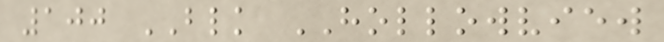100 BLK HOLLOWVIEW
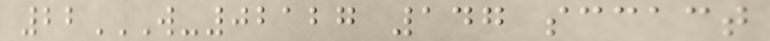22W-02127 147 SCCACT
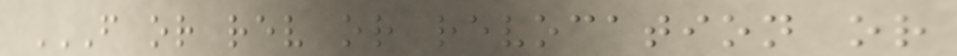F OR REV OR REVOCATION OR
